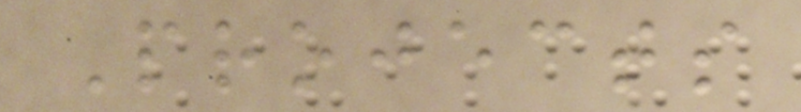Projects
